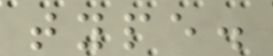type.
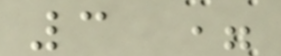3 =
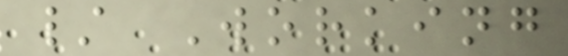/ Working
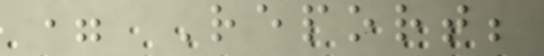= Report;
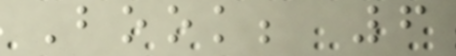Book; 6
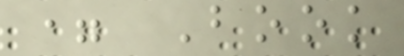= Book
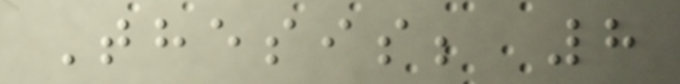Thesis; 8
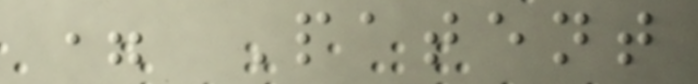= Patent
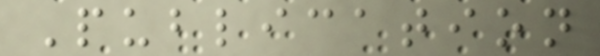Publication
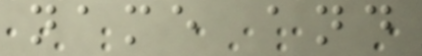name and
